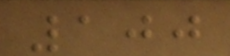100
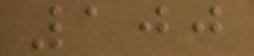100
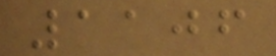1106
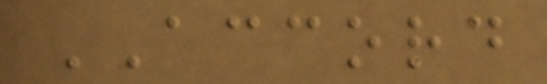ACCORD
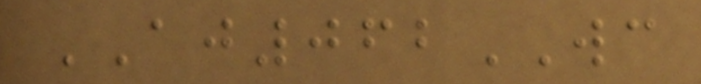AJ062WC
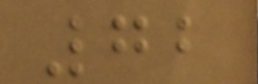72
